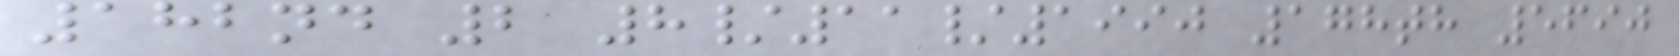182nd 2 8/11/1990 178th 5690
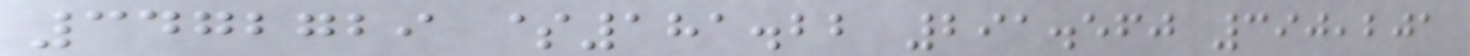3472729 $181.22 291.560 390,201
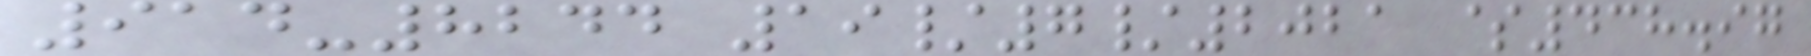914-8244 19/7/2021 $438.97
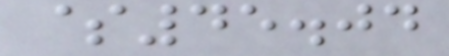$45.04
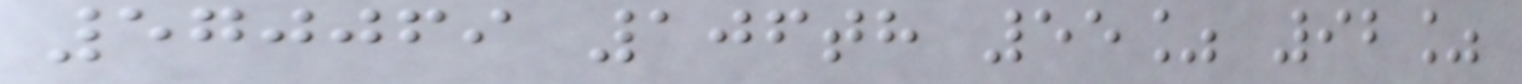570069 106th 55% 92%
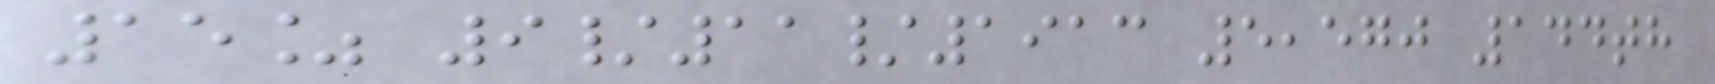15% 9/11/1913 5,570 144th
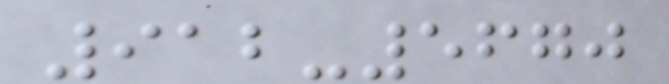912-5670
